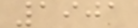1901
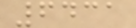6431
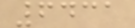6431
